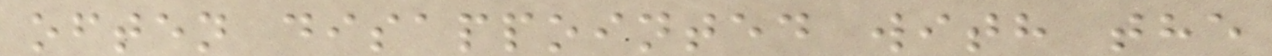often disappointed with the
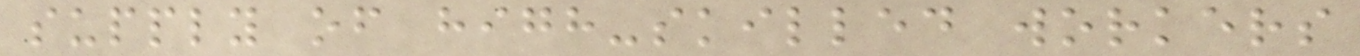supply of high-skilled workers
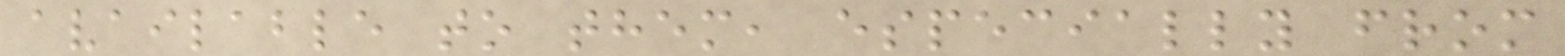available to them, especially from
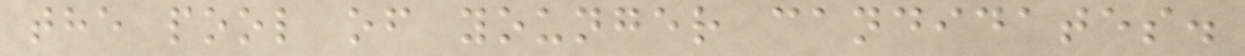the pool of younger candidates.
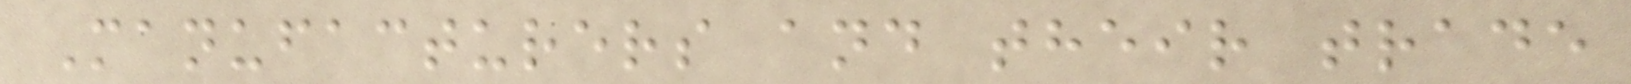Manufacturers and their trade
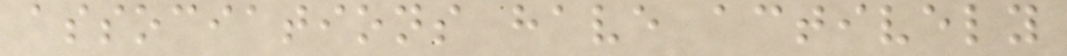associations have actively
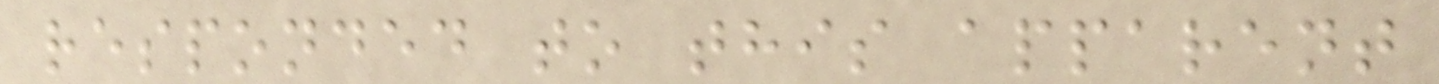responded to this apparent
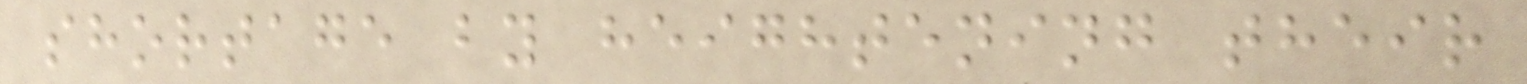shortage by heightening their
